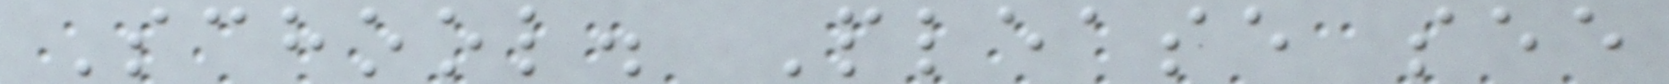School. Please see
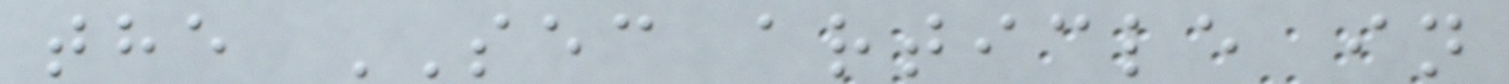the SEC article in
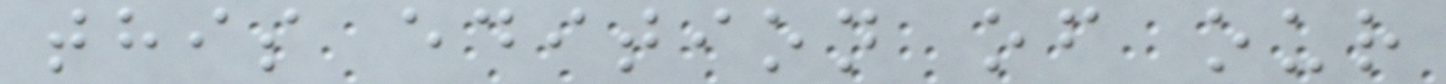this edition of our
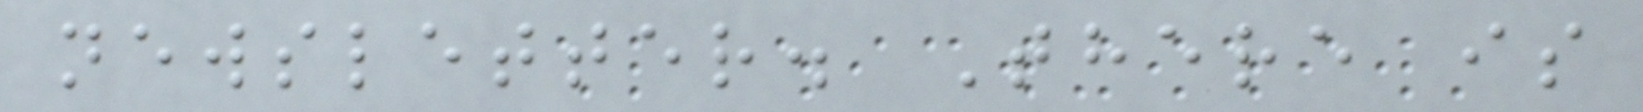newsletter. There is
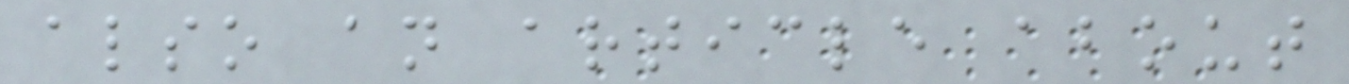also an article about
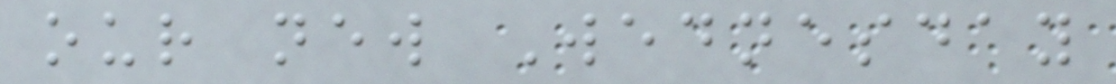our new Wednesday
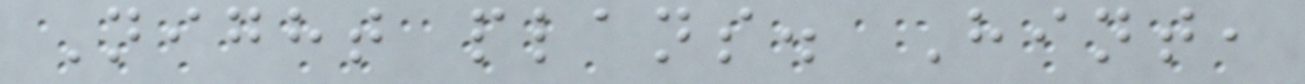Night plans. Hint,
